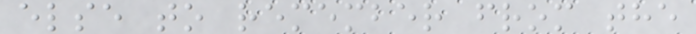else to remember from the
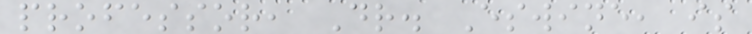professor, Dr. Eswine, is
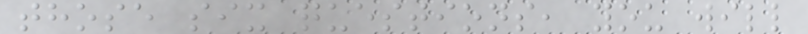those six questions, you will
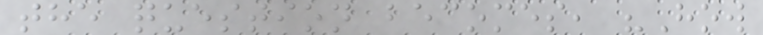the question becomes, "How
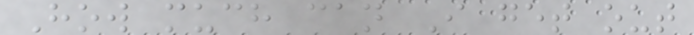How much can I get out
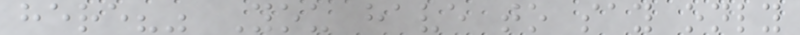here?" You have to say only
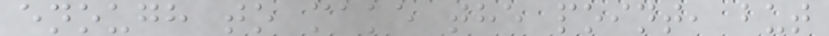enough to make the point, but
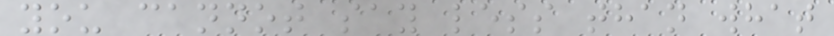you cannot say less than what
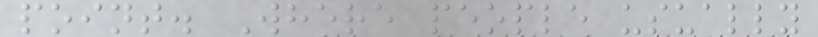point. Where people usually
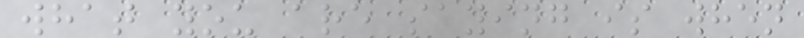what you are saying is when
